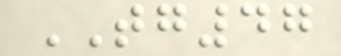TG47
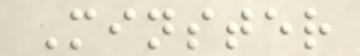Minster
